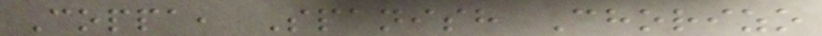Coppa, Spanish Chorizo
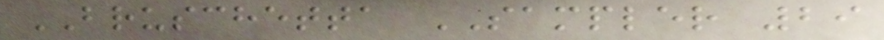BRUSCHETTA SAMPLER 29
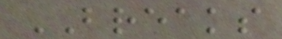BREAKS
